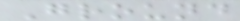Ground
